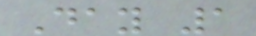Day 1
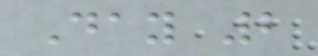Day 2
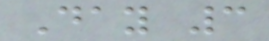Day 3
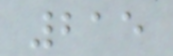215
